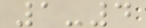1-4
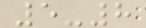5-8
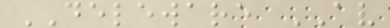DELEWARE AV
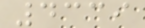4339
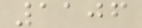1106
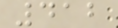412
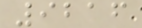9216
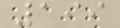199
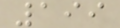199
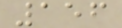156
